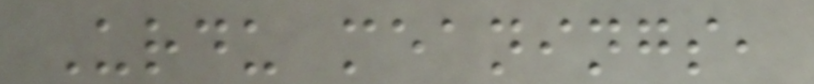Urdu meanings,
